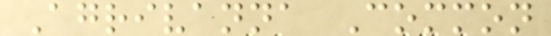Agrivanna Common
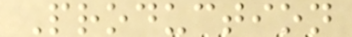Production
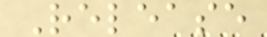Release
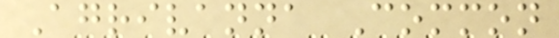Agrivanna Common
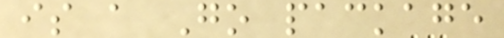is a Go package
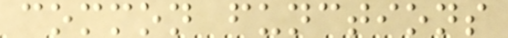common functions
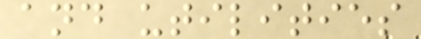and utilities
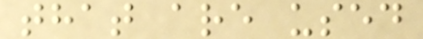that are used
